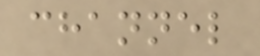channel
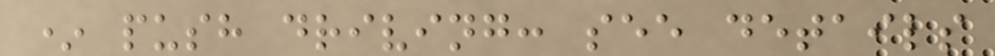* push driving: see details
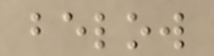below
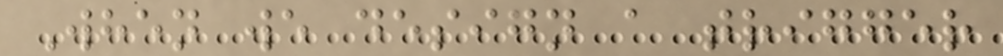When we design a trigger
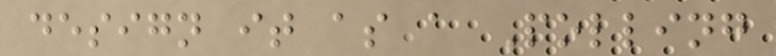design it as a Polling
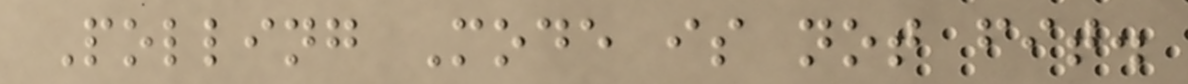Polling Mode is not fit.
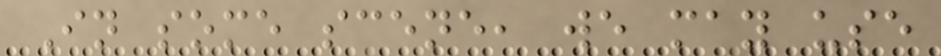In some scene, we may use
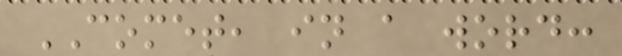COMET, in a word:
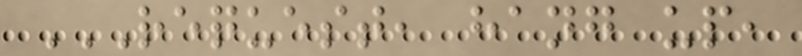REQUEST, HANG UP,
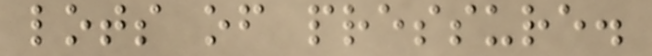lots of pressure.
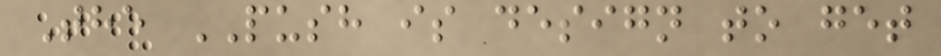The PUSH is design to get
